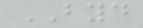BYD
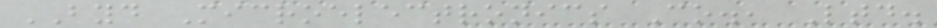BYD Microelectronics Co., Ltd.
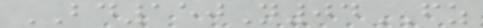BD150N04FZ
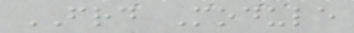FRD Module
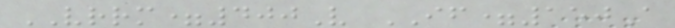VRRM=400V IF=150A
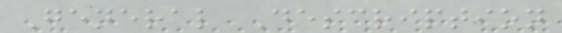General Description
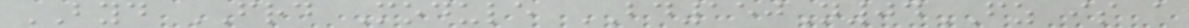BYD FRD Module BD150N04FZ is a
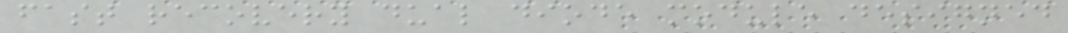fast recovery dual diode module designed
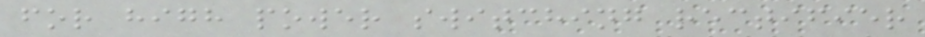for high power switching rectifier
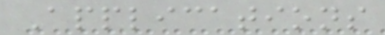Applications
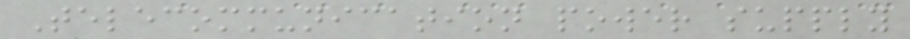Telecommunication power supply
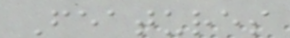Features
